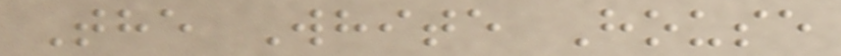The White House
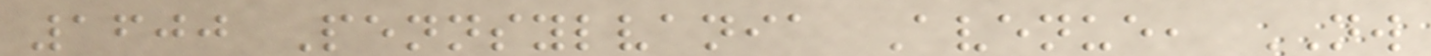1600 Pennsylvania Avenue, NW
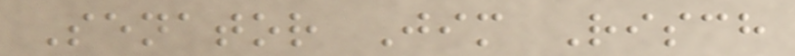Senator Jim Risch
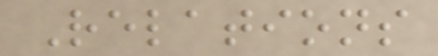Relations
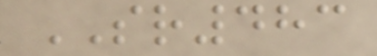SR483
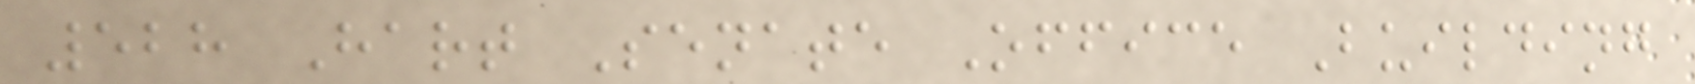528 Hart Senate Office Building
